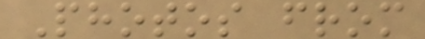Photos from
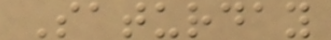Saturday
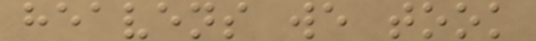heavens we took
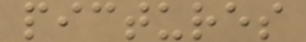pictures
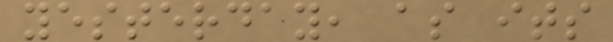yesterday, as its
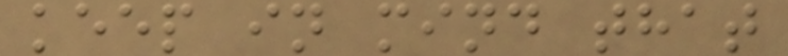keep in mind that
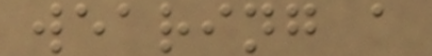wearing a
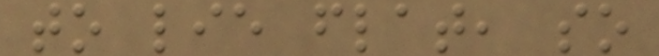to lie flat, so
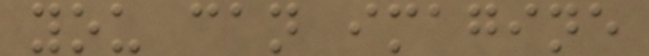you can imagine
